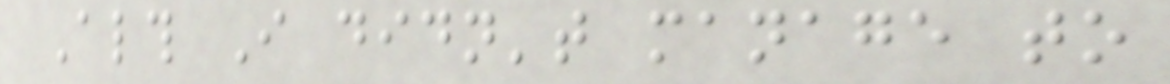Although I didn't manage to
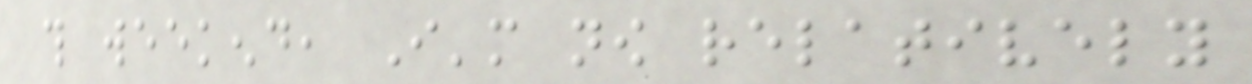this weekend, I'm now relatively
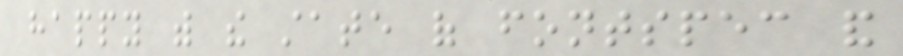happy with the state of fontspec and
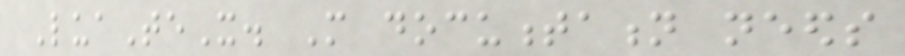LuaTeX. More documentation needs
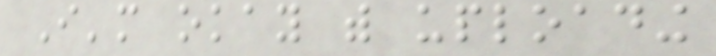I'm okay with uploading
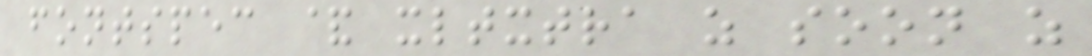fontspec & xltxtra as soon as
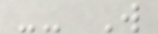-- Will
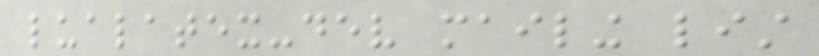lualatex-dev mailing list
